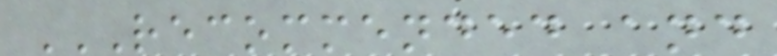RECOMMENDED AND
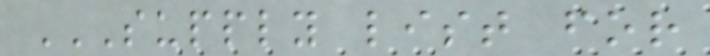SUPPLY LIST FOR
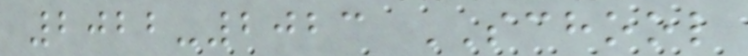2022-2023 SCHOOL
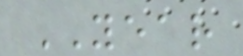YEAR
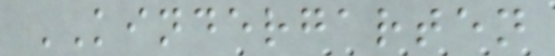KINDERGARTEN
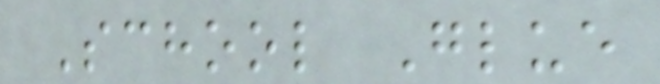School Glue
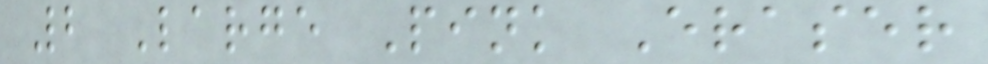2 Large Pink Eraser
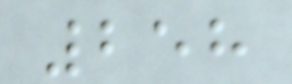258
